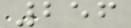256
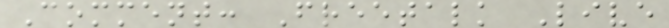Comment: Freetalk Live
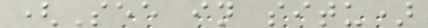(See in situ)
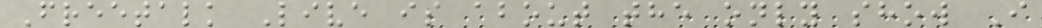Freetalk Live is about the only show I
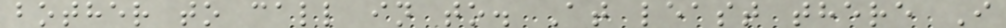bother to call in to. At least there I
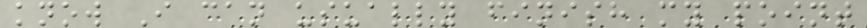know I can usually finish my point
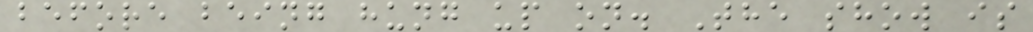before being hung up on. The show is
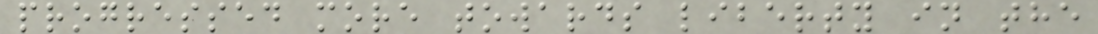progressed more towards liberty in the
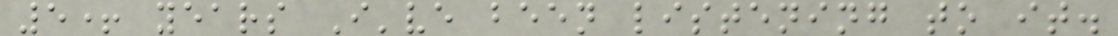5+ years I've been listening to it.
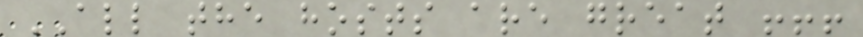ALL the hosts are great !!!
